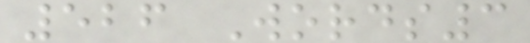526 Words3
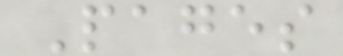Pages
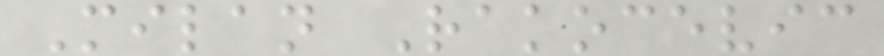Milan Rakocevic
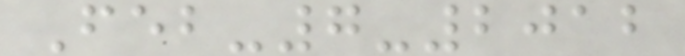Feb-7-2012
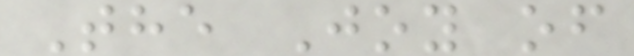The Joy of
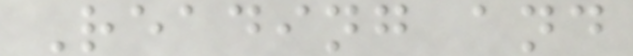Reading and
